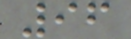96
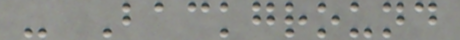- Background
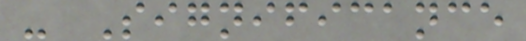- Significance
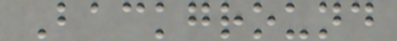Background
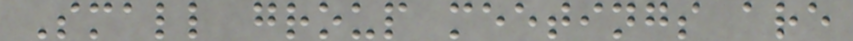Small group meetings are
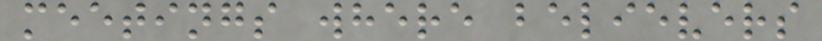meetings where believers
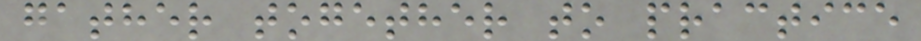gather together to practice
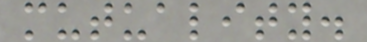mutuality.
